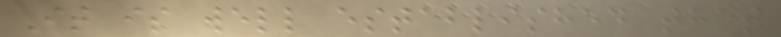It is well established that
